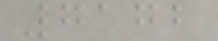7172
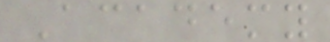Academy
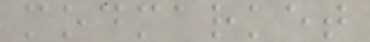modmarket
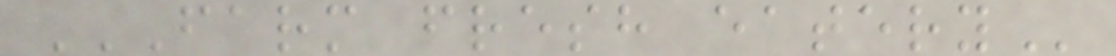FARM FRESH EATERY
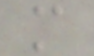m
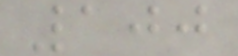100
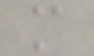m
